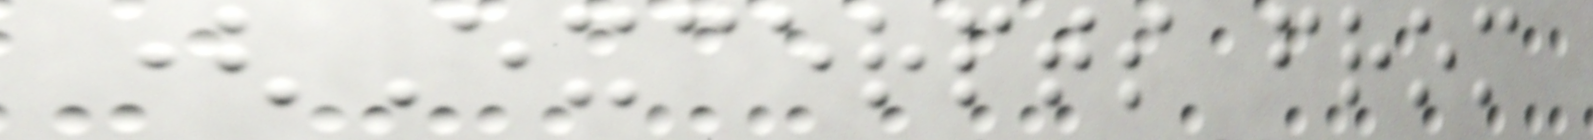(Excerpts from
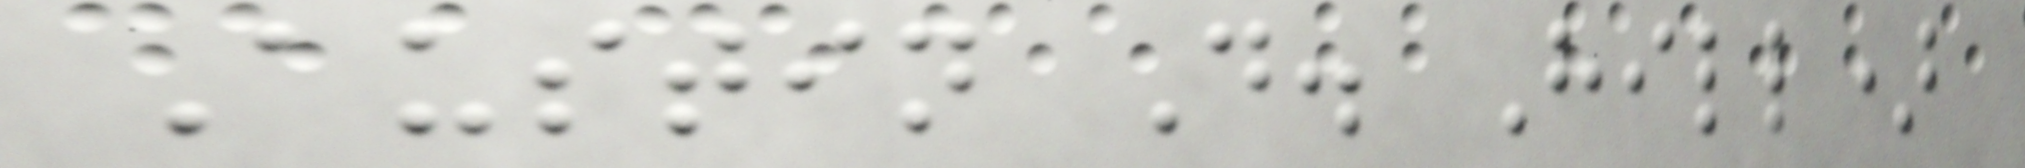Austin D. Hill)
